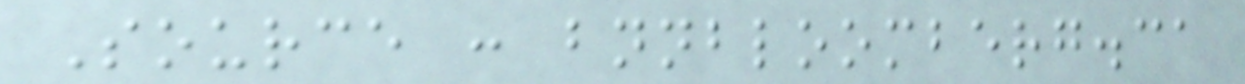Source : bnnbloomberg.ca
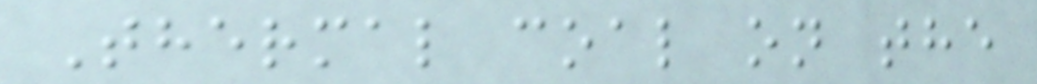Thermal coal on the
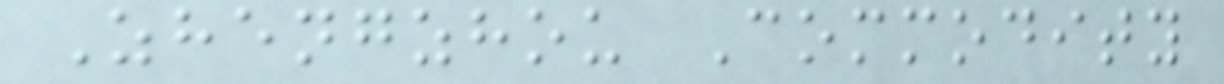Zhengzhou Commodity
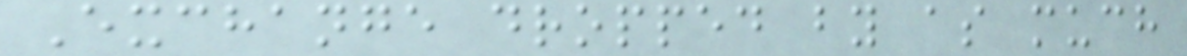Exchange dropped by as much
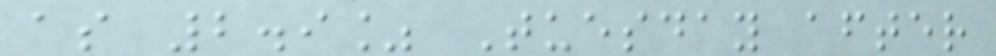as 2.9% Tuesday after
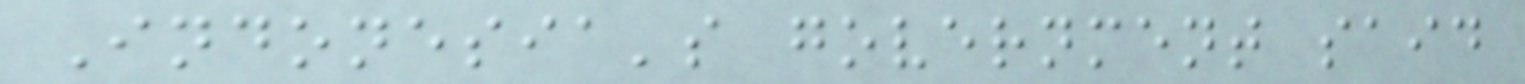Indonesia's government said
